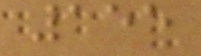155
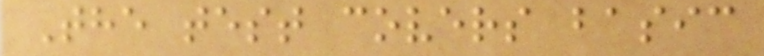The test covers basic
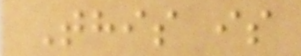This is
